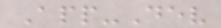App-Dev
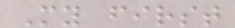My first
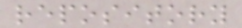repository
